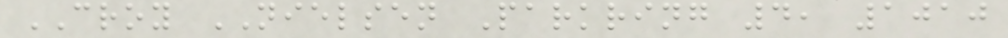CROY NIELSEN Parkring 4, 1010
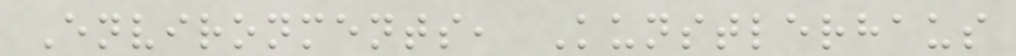Environments, Kunstlerhaus
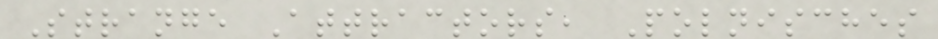Strange Attractors, Polnisches
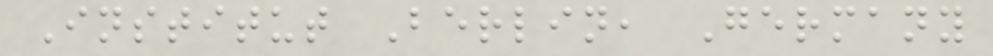Institut Berlin, Germany
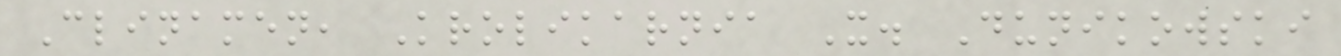Clinamen, Krolikarnia X. Dunikowski
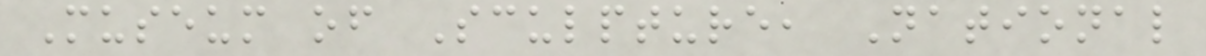Museum of Sculpture, National
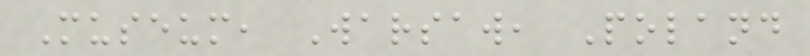Museum, Warsaw, Poland
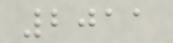2011
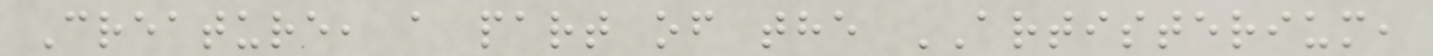Creature, a part of the ARTISTERIUM,
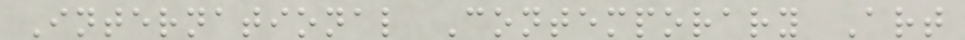International Contemporary Art
